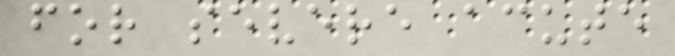for severe acute
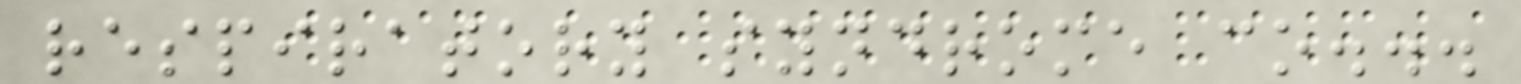respiratory syndrome co...
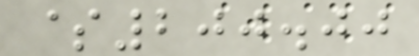$200.00
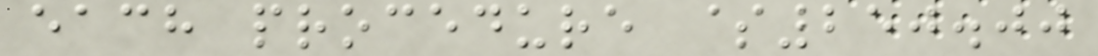each procedure $250.00
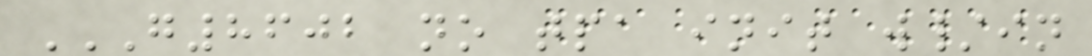G8602 NO TPA INIT W/IN
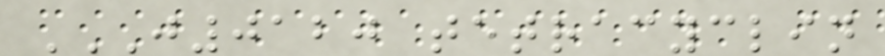J0120 TETRACYCLIN
